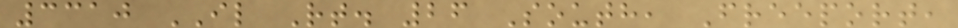3310 IL Rt. 26 South, Freeport,
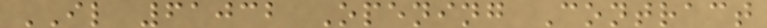IL 61032 Opening Contract
